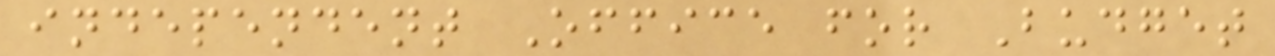independent Office for Budget
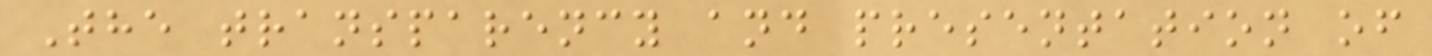The transparency and presentation of
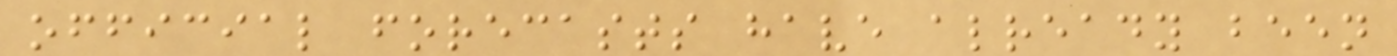official forecasts have already been
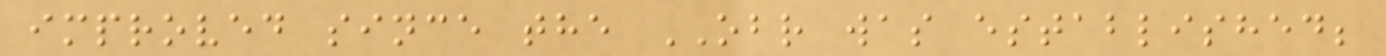improved since the OBR was established;
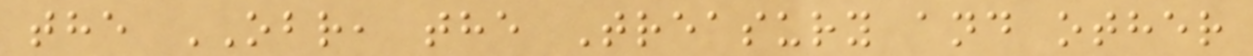the OBR, the Treasury and other
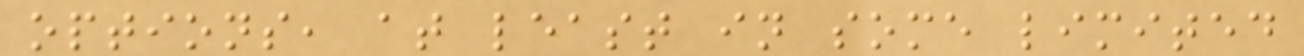options, at least in some limited
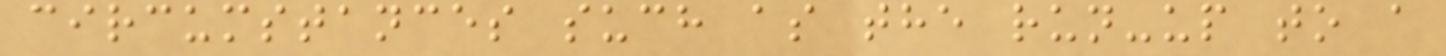circumstances such as the run-up to a
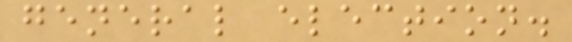general election.
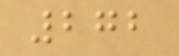272
